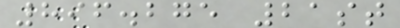896.275 21st
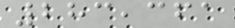283,361
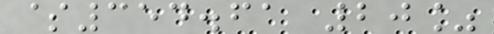$354.61 20%
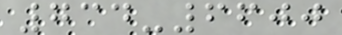734-6600
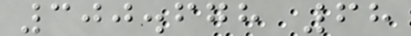300.678 68
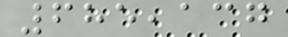685,137
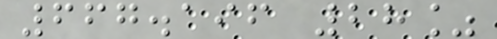667.196 28%
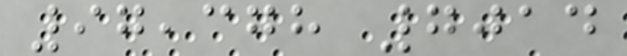97,378 7014
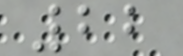22
